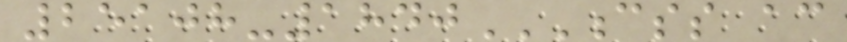25108-1840CSS AC
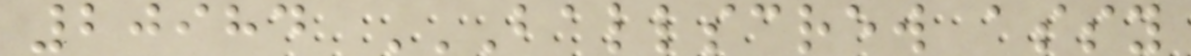20984 BALLSCREW ASSY
